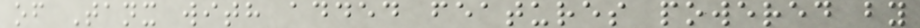of Tanx with added features powered by
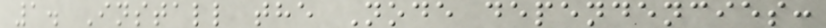1. Install the Node dependencies:
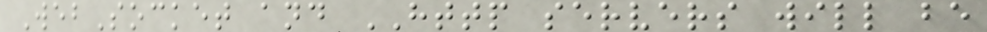WebSocket and HTTP servers will be
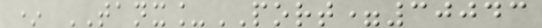* TANX_PORT=30043
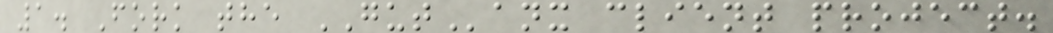1. Fork the GUTanx client project.
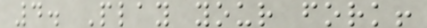4. Play your fork!
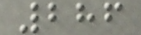286
